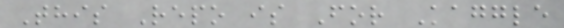This Repo is For Kaggle
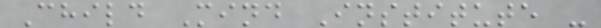Child Mind Institute -
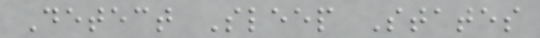Detect Sleep States
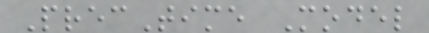PrecTime Model
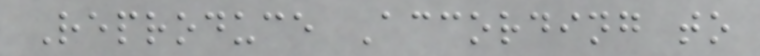Reproduce According to
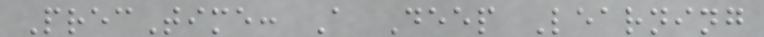PrecTime: A Deep Learning
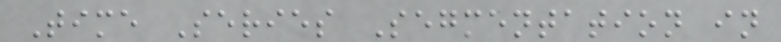Time Series Segmentation in
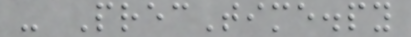- PrecTime.py
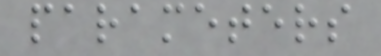parameters
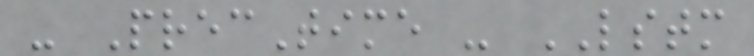- PrecTime - LSTM
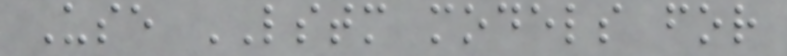Use LSTM models for
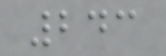243
